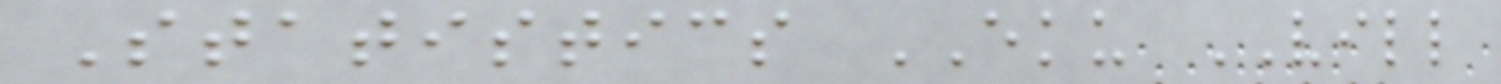Statistics EKU VILL
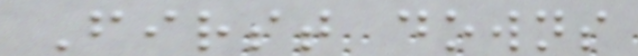First downs
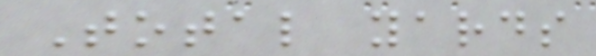Total yards
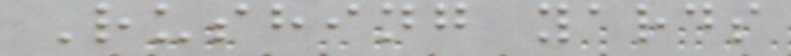Rushing yards
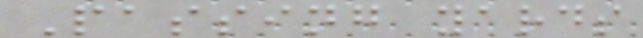Passing yards
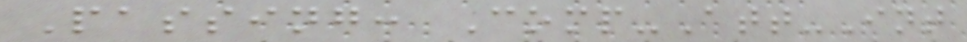Passing: Comp-Att-Int
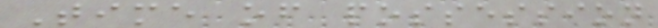Time of possession
